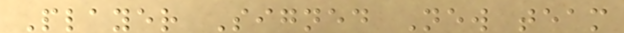Player Signed New team
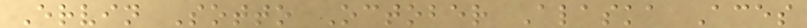Ervin Sotto October Alaska Aces
